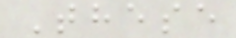These
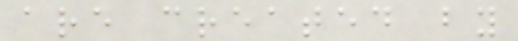are created by
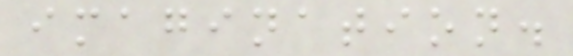imagination.
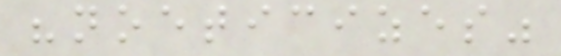"noeticizes"
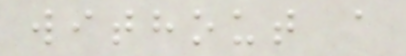without a
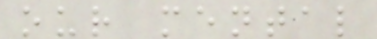our mental
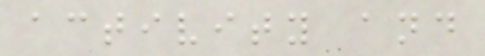activity and
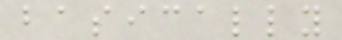basically
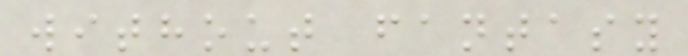without fantasy
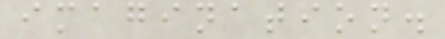imagination.
